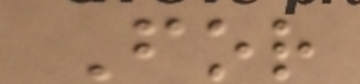For
